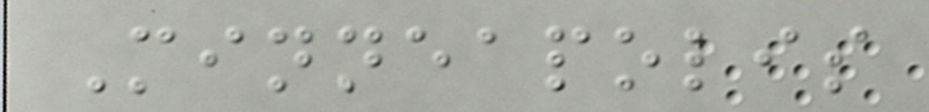Minneapolis
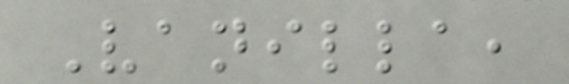Vanilla,
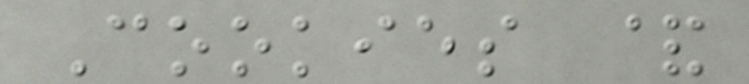Cookies &
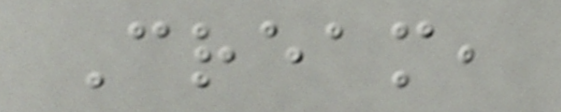Cream,
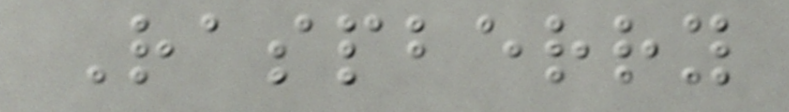Raspberry
